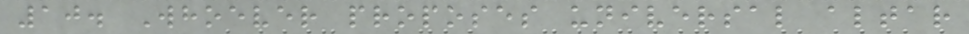10. Whoever proposes universal altar
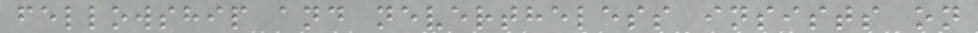fellowship and nevertheless insists on
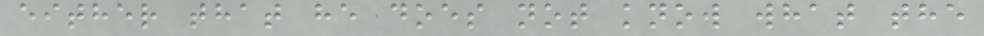either that he does not know what the
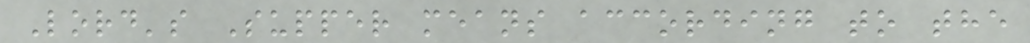Lord's Supper means according to the
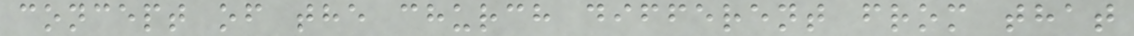concept of the church different from that
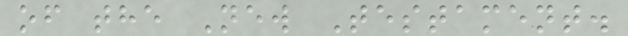of the New Testament.
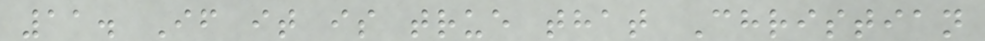11. If it is true that Christian
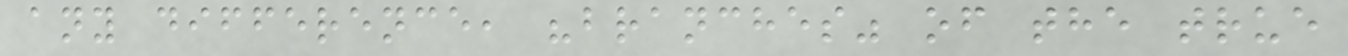any difference, "branches" of the true
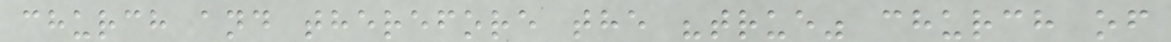church and therefore the "true" church of
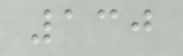130
